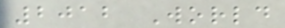2012 World
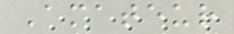Amateur
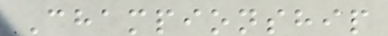Championship
